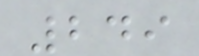249
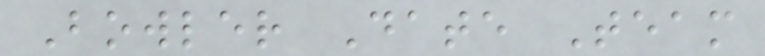Bowler Date Team
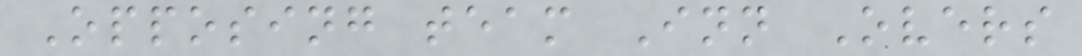Opposing team Inn Overs
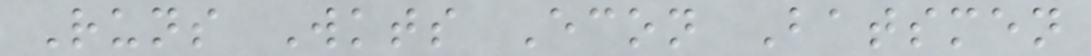Runs Wkts Econ Batsmen
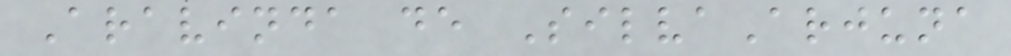Aravinda de SilvaArjuna
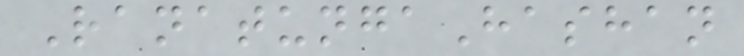RanatungaHashan
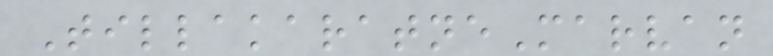TillakaratneMarvan
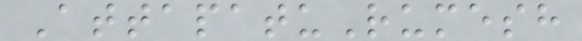AttapatuRumesh
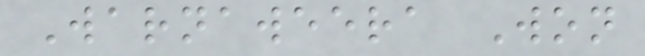Warnaweera Won
